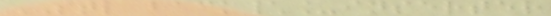STL back\_inserter
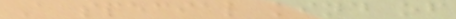A special kind of
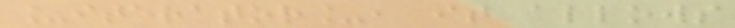_iterator_, it allows
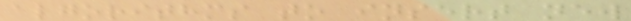algorithms to insert new
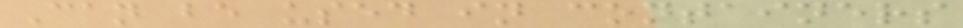Can be used in containers
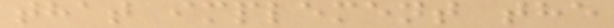that implement the
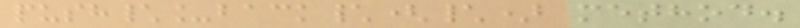push\_back\(\) method.
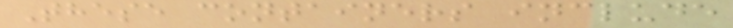These containers include
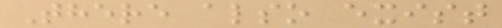There also exist
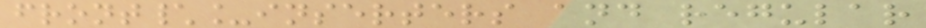front\_inserters and regular
